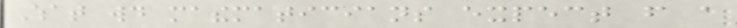What would mathematicians expect from a
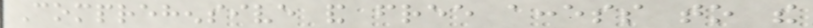Comprehensive and free access to the
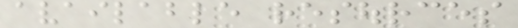available resources
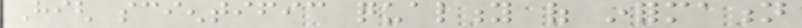High scientific quality of information
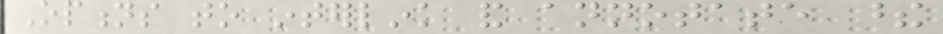Options to interlink and annotate these
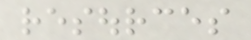resources
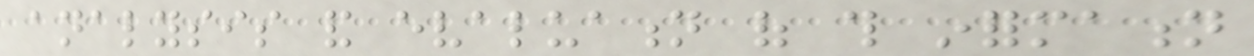analysis and evaluation of this information
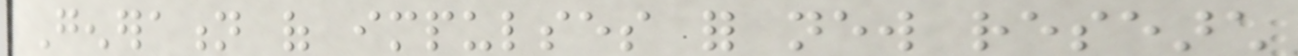Generation of impulses for new research
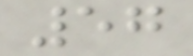57
